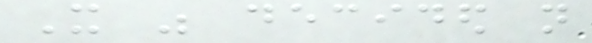It was decided not
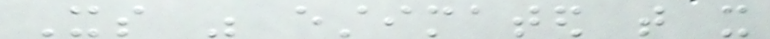Its was estimated that it
